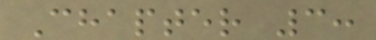Chapter 3:
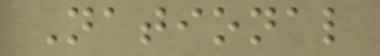National
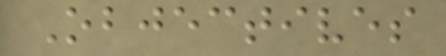Objectives
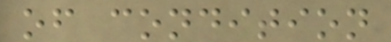of condition
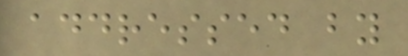addressed by
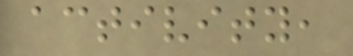activity,
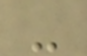-
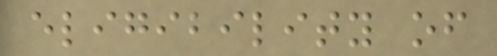eligibility of
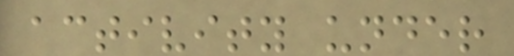activity under
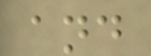and
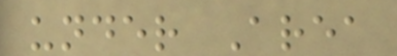under Area
